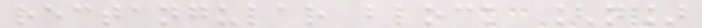rectangular block [n]
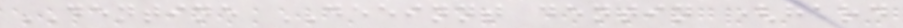DENTINE DEEINNT dentin (hard
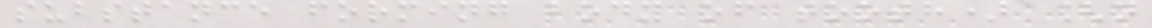substance forming body of tooth) [n
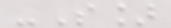-S]
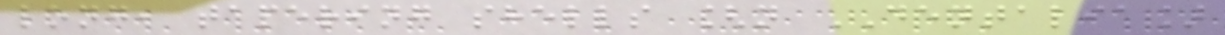long, tapering shells [n DENTALIA]
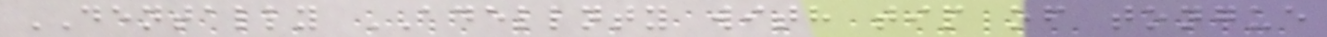DENTALLY ADELLNTY with tip of tongue
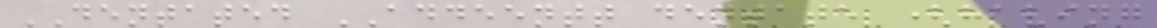DENTATED ADDEENTT dentate (having
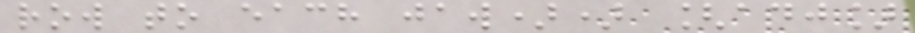row to each jaw)) [adj]
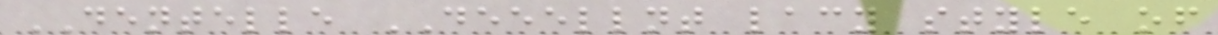DENTELLE DEEELLNT lacy style of
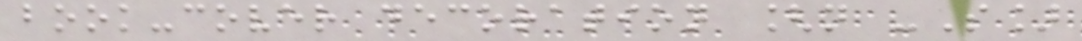book-cover decoration [n -S]
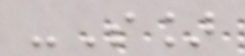-S]
